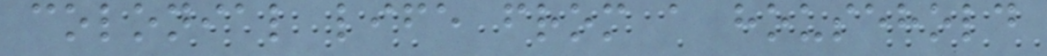colonial life from a household
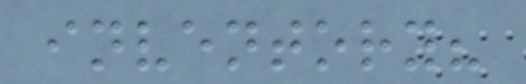inventory?
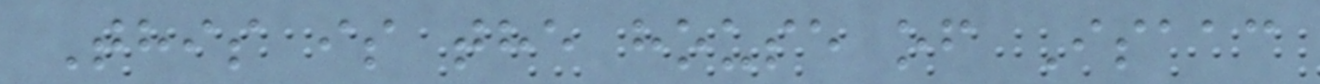This is the house of Isaac
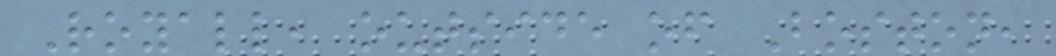Royall, outside of Boston,
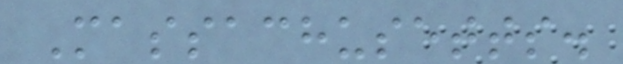Massachusetts.
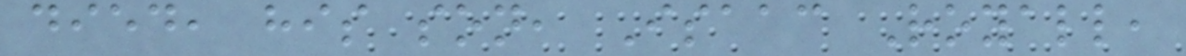died, his son, Isaac Royall,
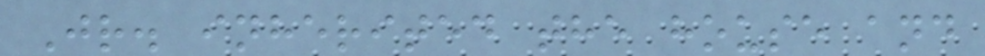Jr. inherited the house and
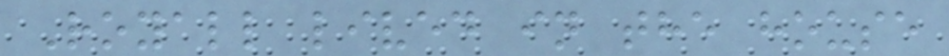Royall lived in the house
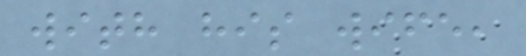with his wife,
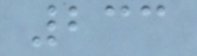233
